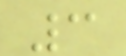3
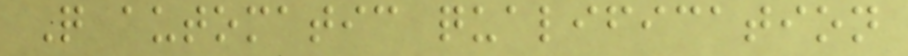Q automatic qualification
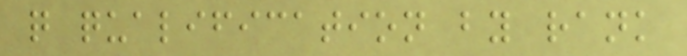q qualification by rank
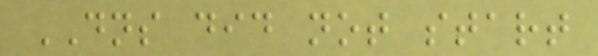DNS did not start
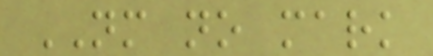NM no mark
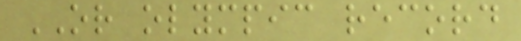OR olympic record
